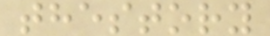thestory
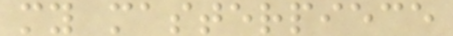my masterpiece
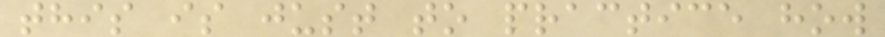this is just to practice how
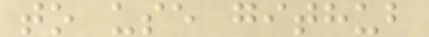to use github
